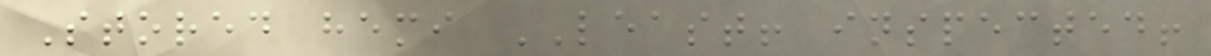Stored hemi LEAST! inspected!
